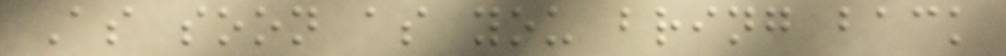As soon as you bring back
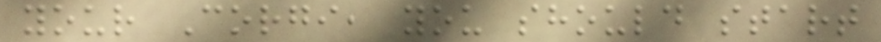your Corgi, you should start
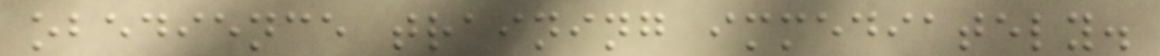obedience training immediately.
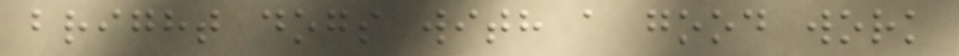bright dogs with a good work
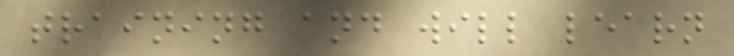training and will learn
